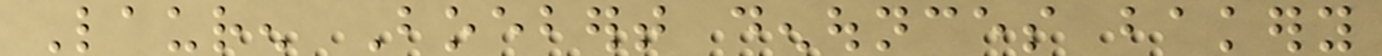Lauren Boebert denounces bakery
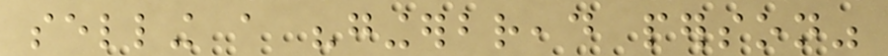selling a "gingerbread person"
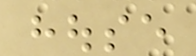house
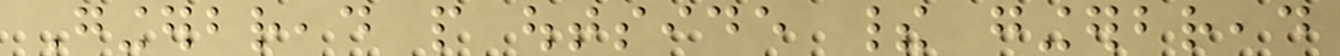Gingerbread people outside their gingerbread
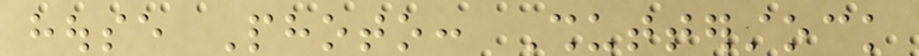house Photo: Shutterstock
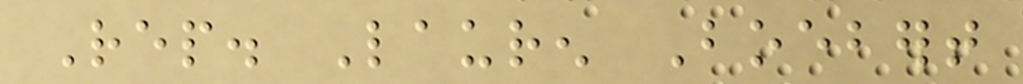Rep. Lauren Boebert
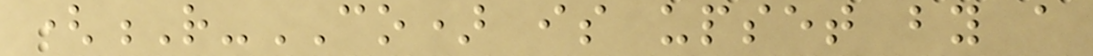(R-CO) is upset by a
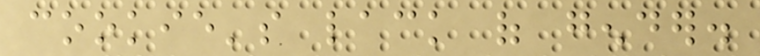cookie's lack of gender.
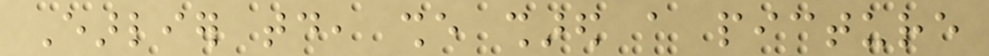Earlier today, she shared a picture
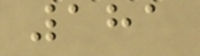181
